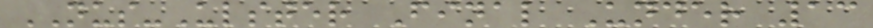NUS-Ulster Final Under 13
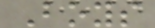Boys
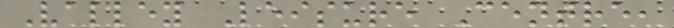Valley Leisure Centre,
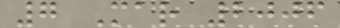7 Mar 2006
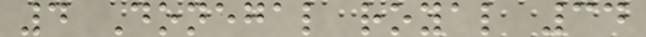4 Donegal royal 34
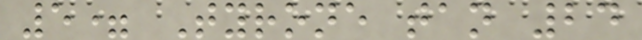5= Tyrone tan 24
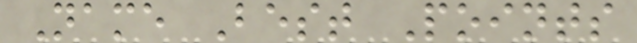Name Best Points
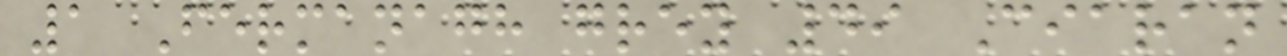1 Fermanagh grey 49 Ciaran
